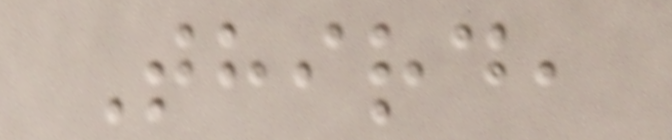Third,
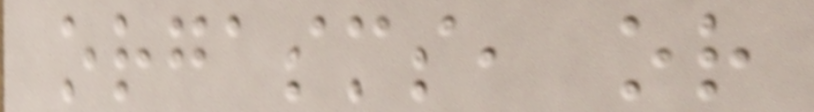orgasms, or
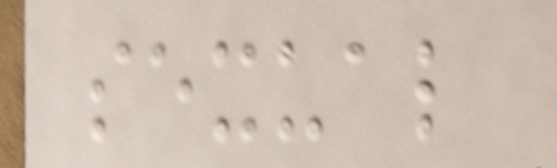sexual
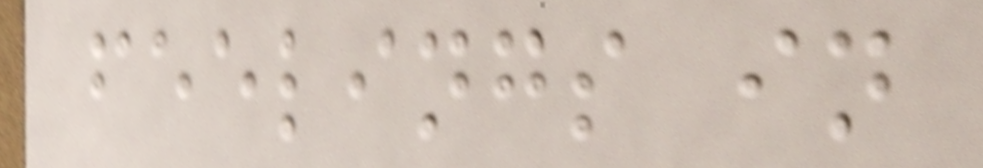feelings in
